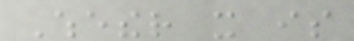Whether it is
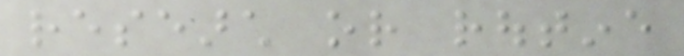research or routine
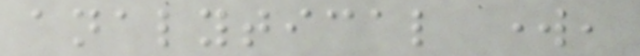analytical work,
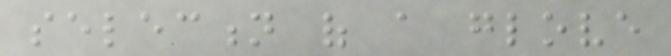selection of a glove
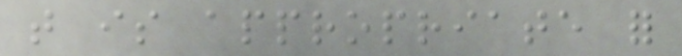that is appropriate for
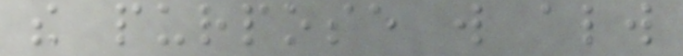the purpose will always
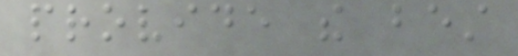provide the best
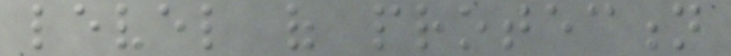level of protection
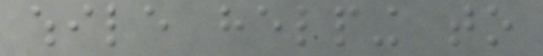while helping to
